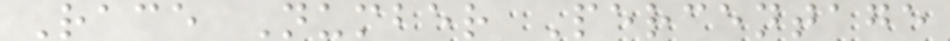Race Number Percentage
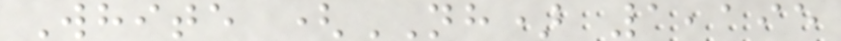White (NH) 1,195
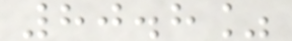80.8%
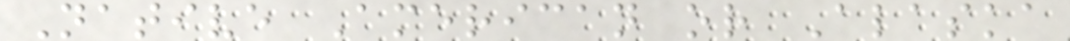Native American or Alaska
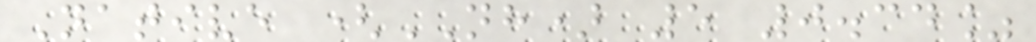Native (NH) 5 0.34%
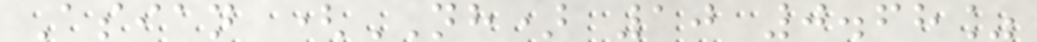Asian (NH) 10 0.68%
